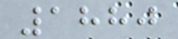1880
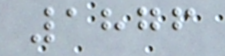1876
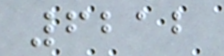6212
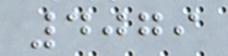4079
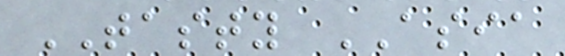TASTY ASIA
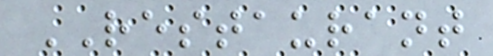RESTAURANT
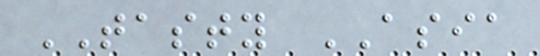TASTY ASIA
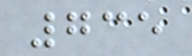735
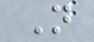N
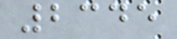2345
